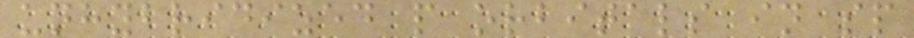unhybridized p orbitals in sp
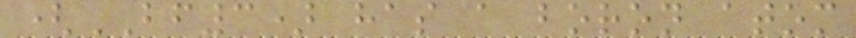(BF3) has a boron atom
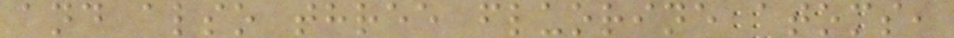and also three fluorine atoms,
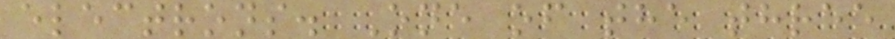electrons. One of the three
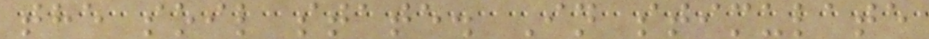the soil state. In stimulate
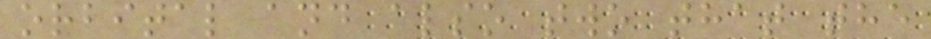orbital and also two that the
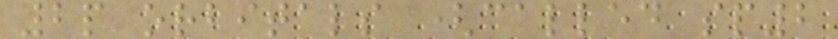2p orbitals (called sp2
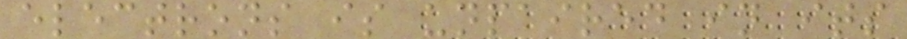electrons is unpaired in its
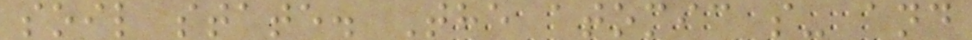soil state. The atomic s- and
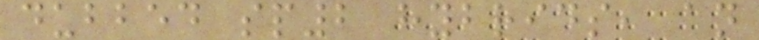dubbed sp2 hybrids, an
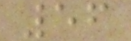56
